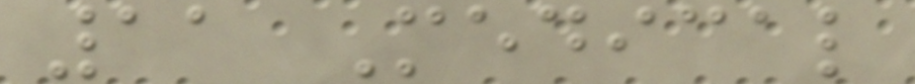11 Medical
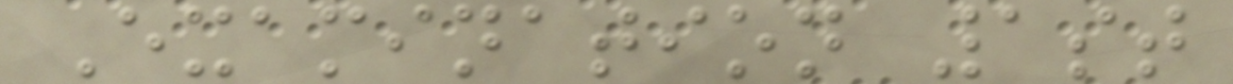Examination 1st
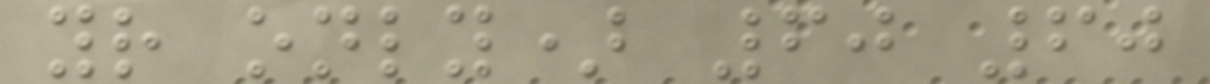yr only) 60 60
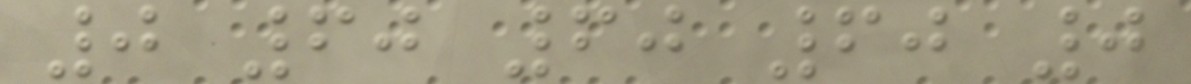0 60 60 60 0
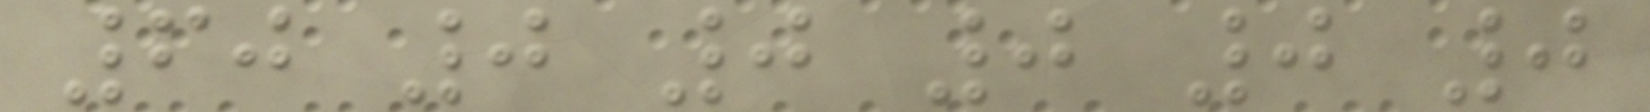60 0 0 0 0 0
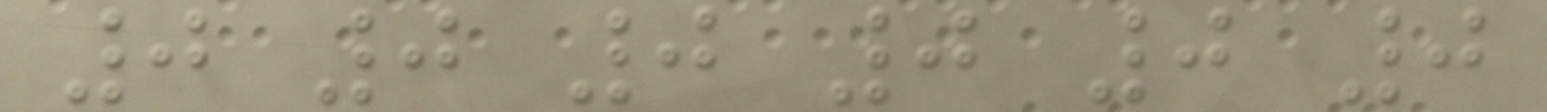0 0 0 0 0 0
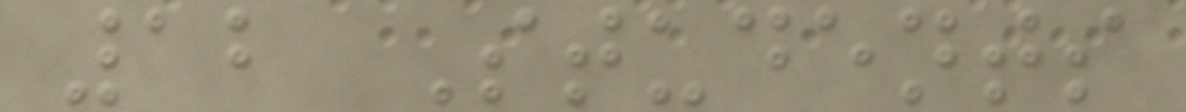12 Students
